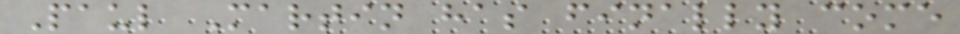Paul Martin has finally come
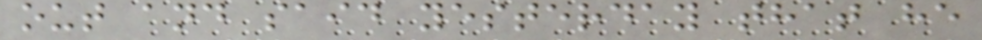out and said yesterday that he
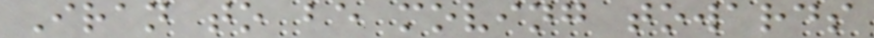Iran to be moving towards
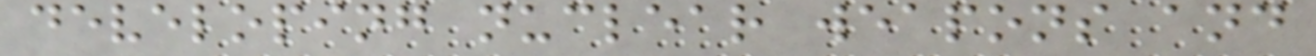developing nuclear weapons and
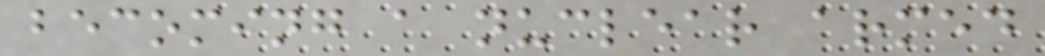becoming a nuclear armed
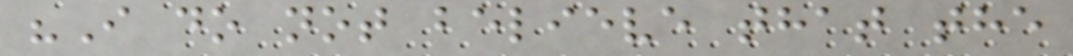"I do not believe that the
